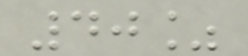40%
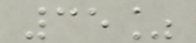35%
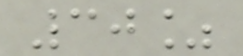30%
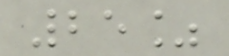25%
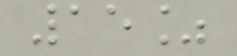15%
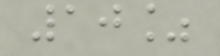10%
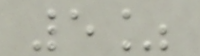5%
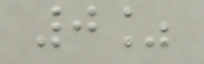0%
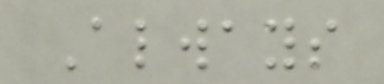Always
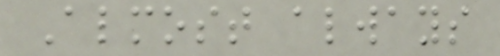Almost always
